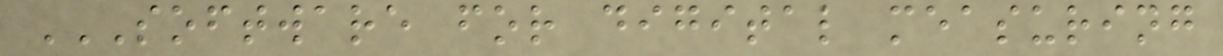SOFTWARE FOR DIGITAL MEASURING
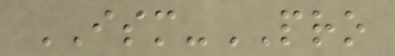ISM-PRO
